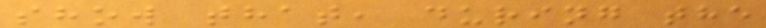show that, during the
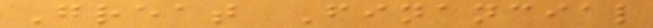Great Financial
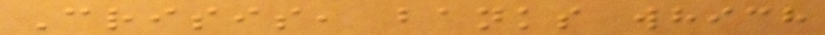Crisis, banks which
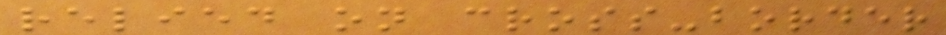relied on cross-border
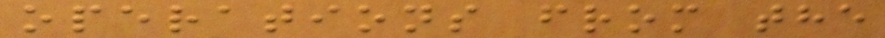operations from the
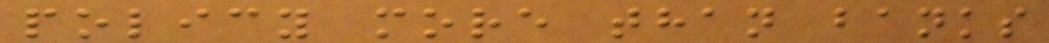policy more than banks
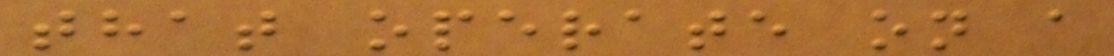that operate on a
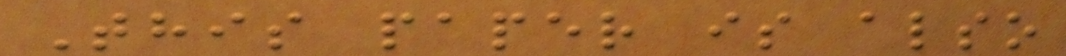This paper is also
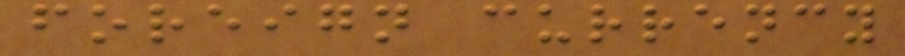foreign currency
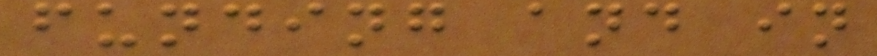funding and in
